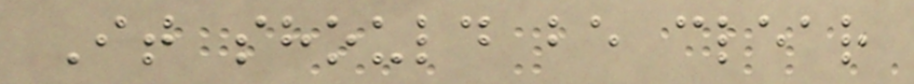It should be clear
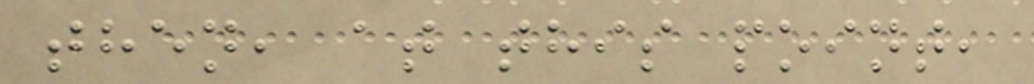then, at this point,
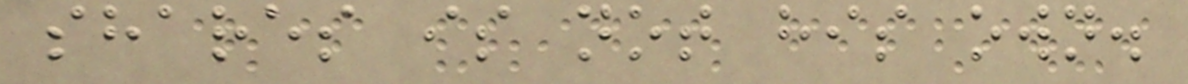shares is not his own.
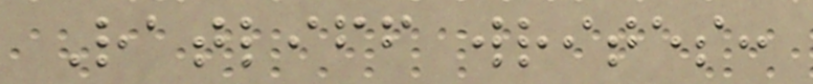Ratliff writes:
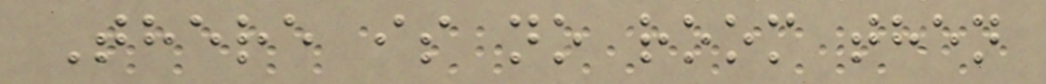There is no room then
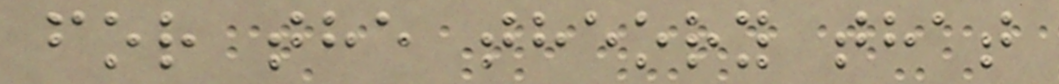for the theory that
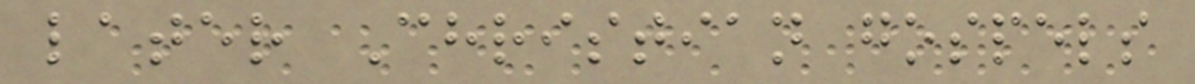later Christian gospels
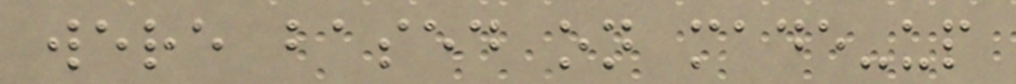were based on made-up
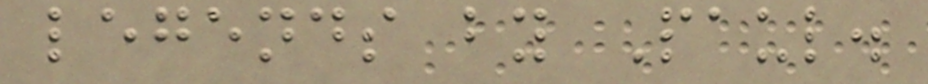legends by Paul.
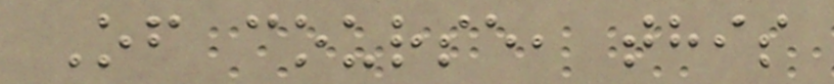Of course, this
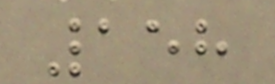158
